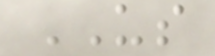US
